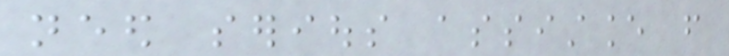need serious assistance from
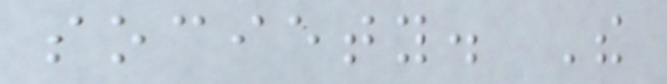society. The
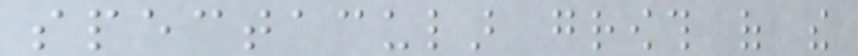spectacular growth of the
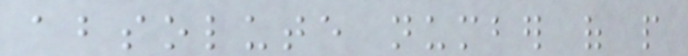absolute number of people
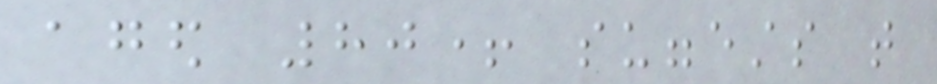aged 80+ suggests that
